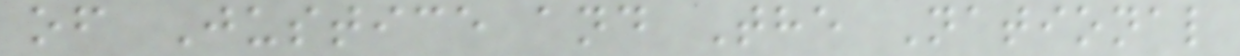of Justice and The National
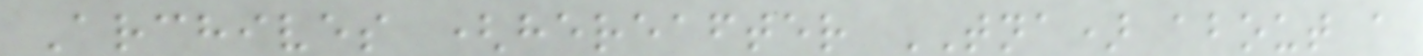Archives (hereafter TNA) about a
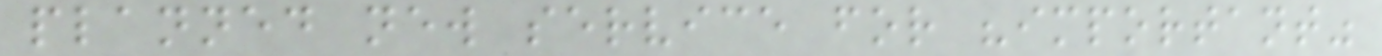planned new service for "important"
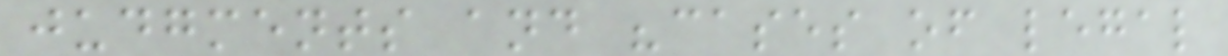judgments and "cases of legal
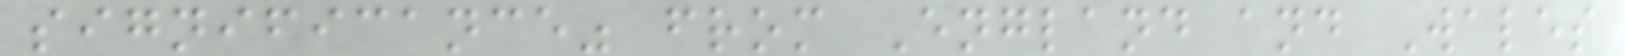significance" from England and Wales
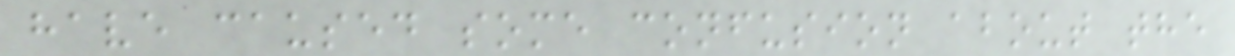have caused some confusion about the
